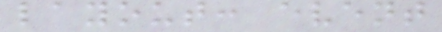layout: event
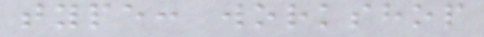type: workshop
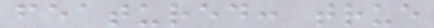featured: true
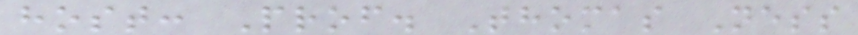host: Prof. Thomas Ness
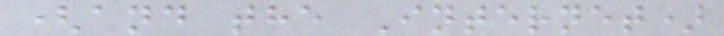(and the Internet)
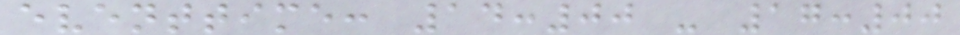eventtime: 14:00 - 17:00
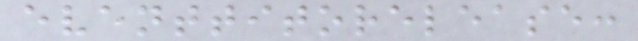eventtitorelease:
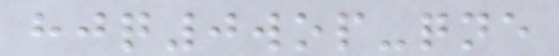hjq0wop-qne
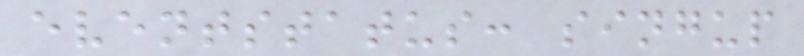eventstatus: singup
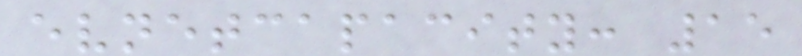evnetcapacity: 15
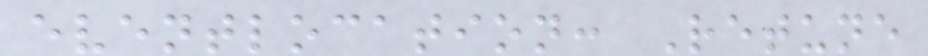eventlocation: Retune
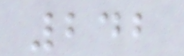242
